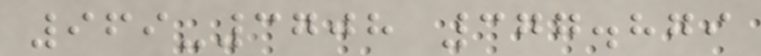969-3708 377.879
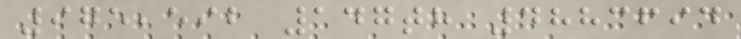975,592 147th 4883694
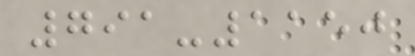791-1150
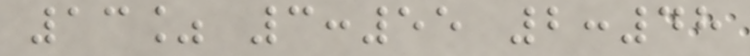13% 3:55 2:48
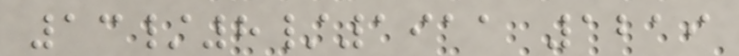13/8/1911 1219
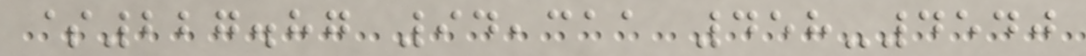$227.87 94,311 458-4540
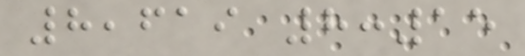8,619 8:15
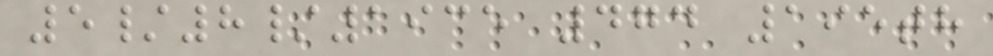5/8/1935 474 195th
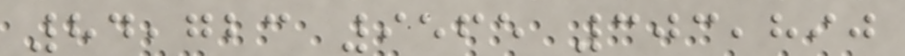84,723 9565 303,890
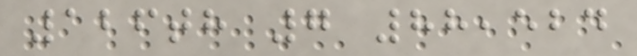126th 7 88,524
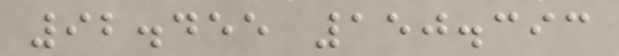92.455 150.393
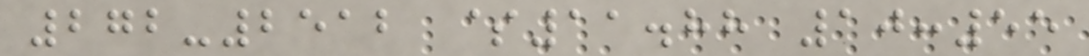272-2512 $11.88 10:55
